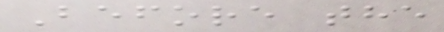Before the
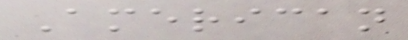American
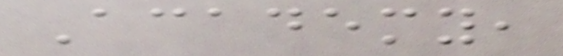Academy,
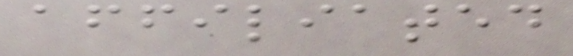affiliated
